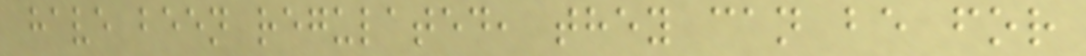have been regulated, they can be for
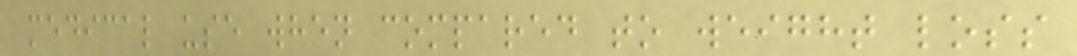medical use when compared to weight loss
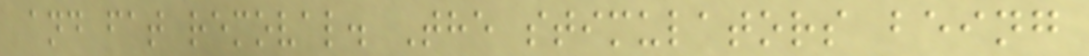and fat removal. The stimulators being
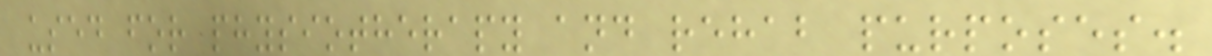used for physiotherapy and rehab purposes.
